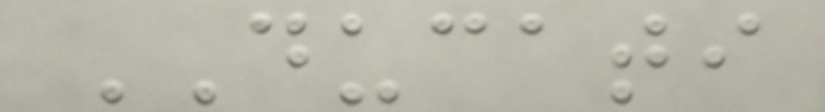DUCATI
